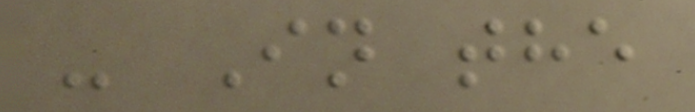- In the
